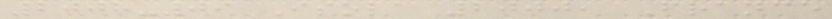2008-09 Isola 2000, France
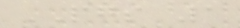PGS 1
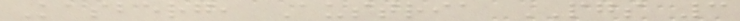Kasberg, Austria PGS 3
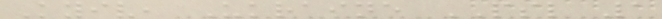Kyiv, Ukraine PSL 1
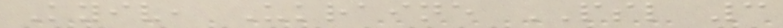Kyiv, Ukraine PSL 3
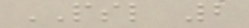PSL 2
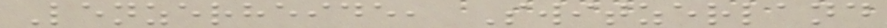Lenzerheide, Switzerland
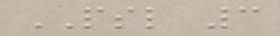PSL 3
